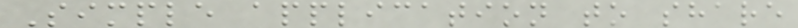Simple application to share
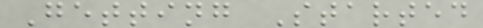Getting Started
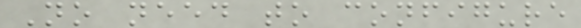No need to configure
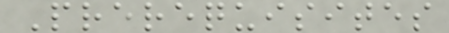Prerequisites
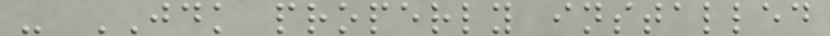- JDK properly installed
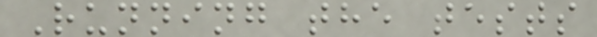Running the tests
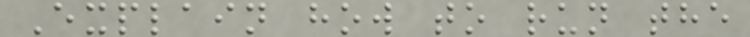Explain how to run the
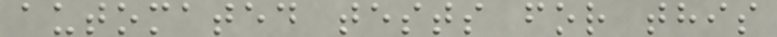automated tests for this
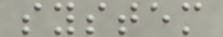system
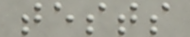tests
